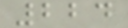224
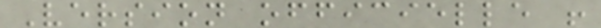Version officielle !
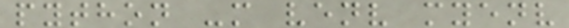python -m venv myenv
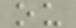ou
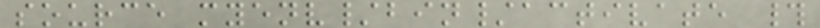source myenv/bin/activate #
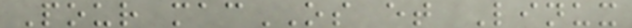Pour macOS et Linux
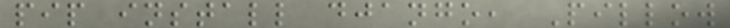pip install django, Pillow
